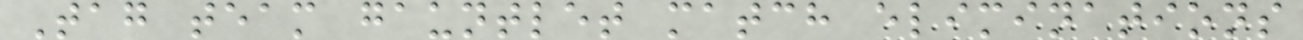Tag team gauntlet match eliminations
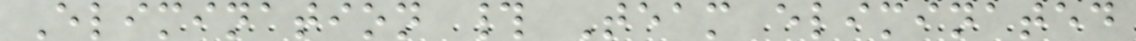Elimination # Team eliminated
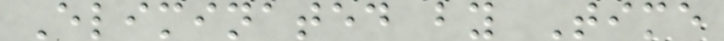Eliminated by Time
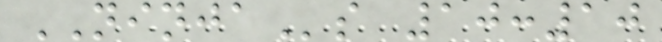NINJAs 10:10
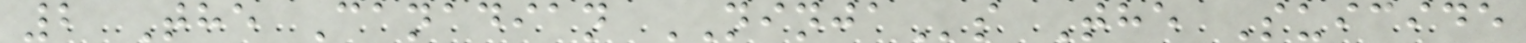2 The Canadian NINJAs The Suicide
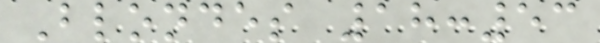Blondes 18:53
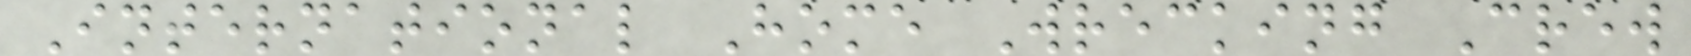International Home Wrecking Crew
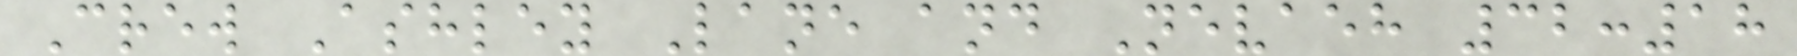Crew Ashley Lane and Nevaeh 32:18
